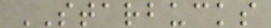STARBUCKS
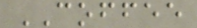COFFEE
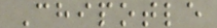Chipotle
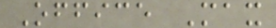Office Max
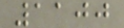1100
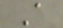A
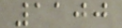1100
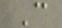C
